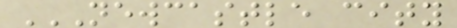NEWCASTLE CITY
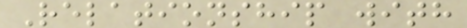Relationship with
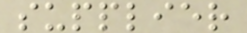supplier
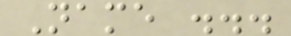Name ...
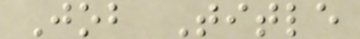Job Title
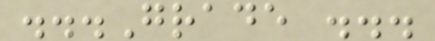...Grade ...
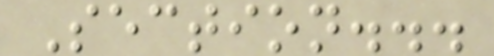Section...
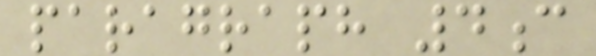paragraph 4c
